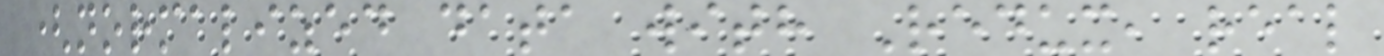(normalized data with Redux, real
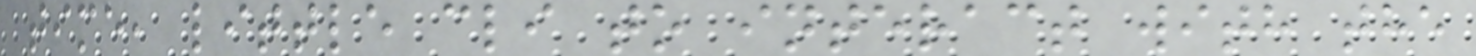time, little cli to interact with the
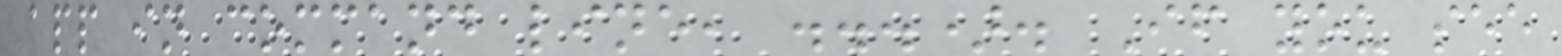app in command line, ...). If you see
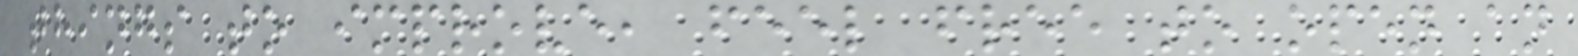things to improve, feel free to open an
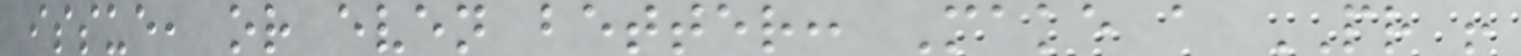issue, or even better: Make a PR !
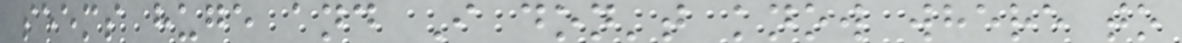seems huge and I don't know where to
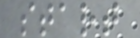start
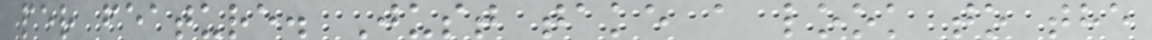per feature. Just take a look to the
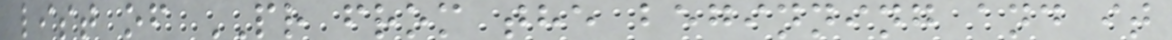list of PR from the beginning and it
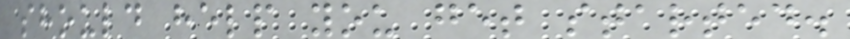should help you get started.
